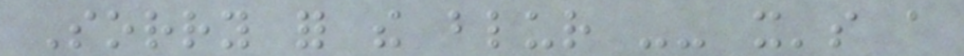Sorry for the blur -- it's a
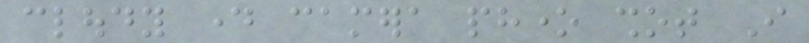cloudy day camera phone shot I
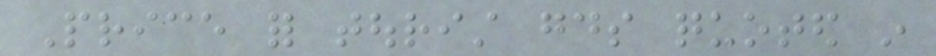Price for tourist goods quoted in
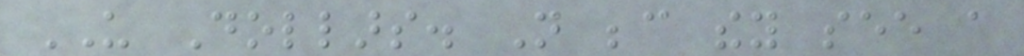US Dollars. Not because they see a
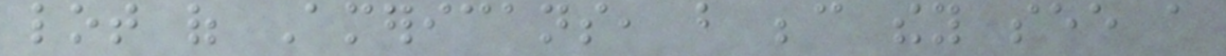lot of Americans, but because they see a
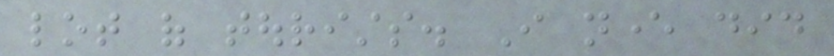lot of tourists. I never did
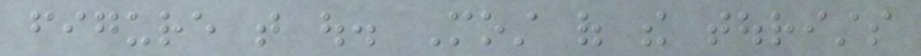figure that out. Most of the tourists
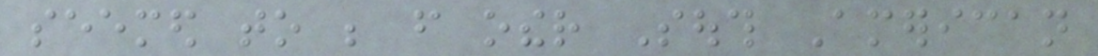seemed to be from other South American
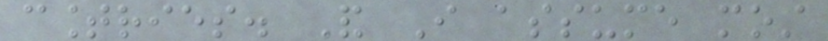countries. And I assume most
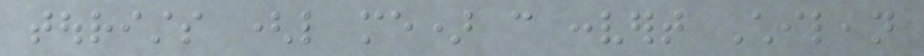tourists (like me) can convert Chilean
